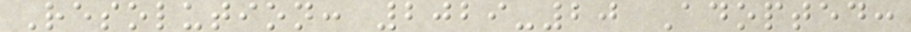Resolution: 2029-20 Adopted:
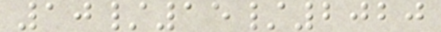10/15/2020
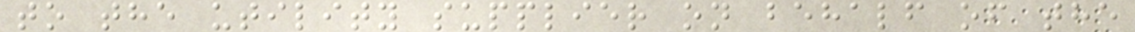to the utility supplier on behalf of the
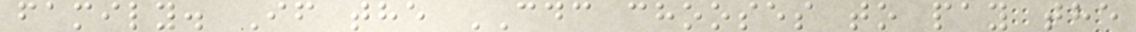family. If the CDC chooses to pay the
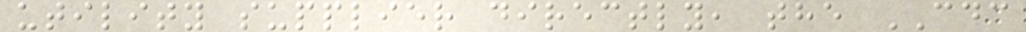utility supplier directly, the CDC
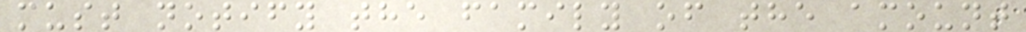must notify the family of the amount
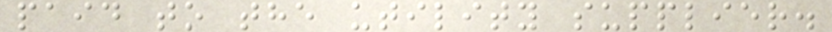paid to the utility supplier.
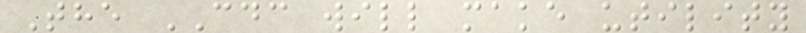The CDC will make utility
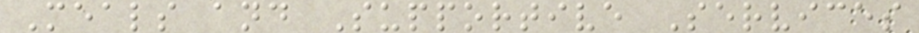Meals and Supportive Services
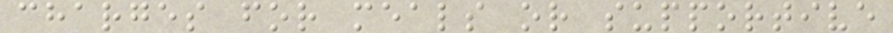charges for meals or supportive
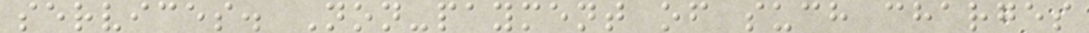services. Non-payment of such charges
